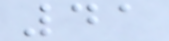41
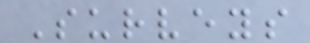Surveys
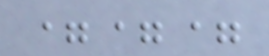===
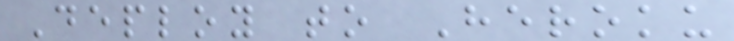Deploy to Heroku
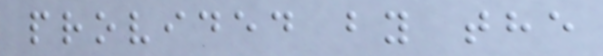provided by the
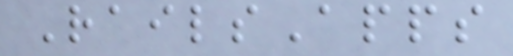RailsApps
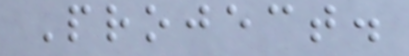Project.
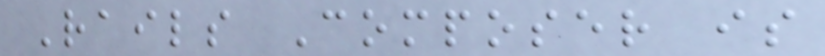Rails Composer is
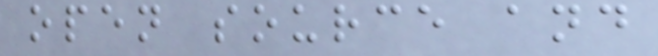open source and
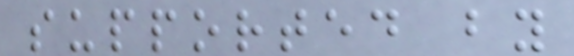supported by
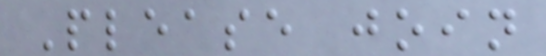Please join
